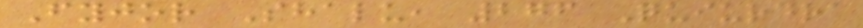Fyjor Shalu, 276 Quiurdra
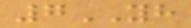7YH
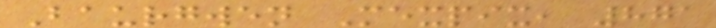Baurgwen Mexpix, 871
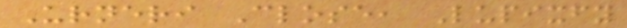Urneri Close, Lupixfy
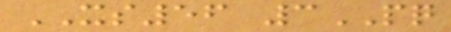XS56 3PQ
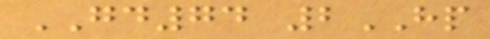GD74 2HP
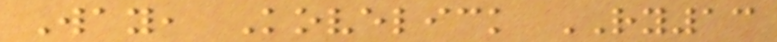Way, Kovelick RY13
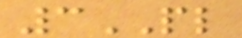3PL
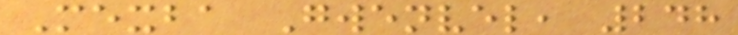Mexba Gwenvel, 248
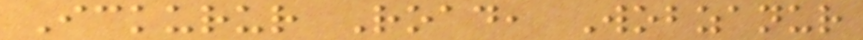Ickurur Road, Wobzanur
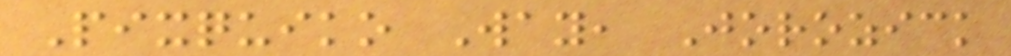Pixquiko Way, Jorozick
